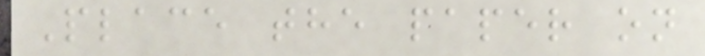Place the paper on
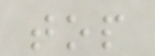top
